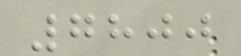7800
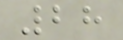28
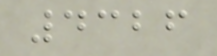4326
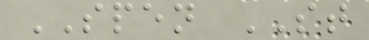SPEN ST
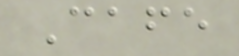Cafe
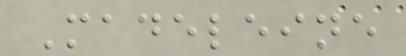Madeleine
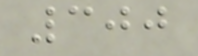300
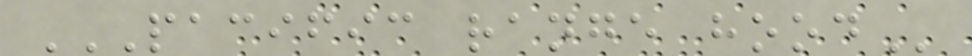PACIFIC RANGE HOOD
